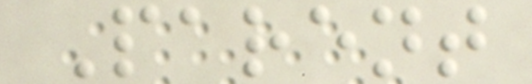Parent
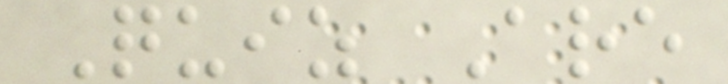Quiz Are
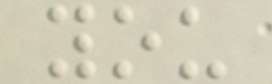you
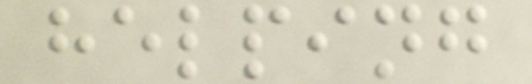helping
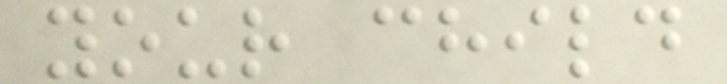your child
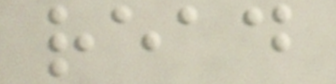read
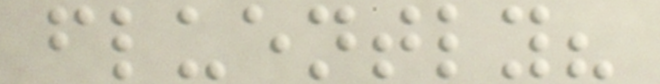fluently?
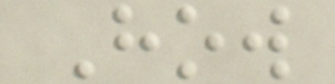How
